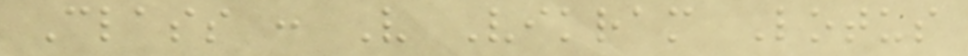Class : V Vikram Lotus
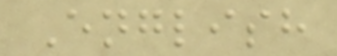English
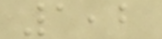1,2
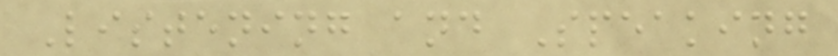Listening and Speaking
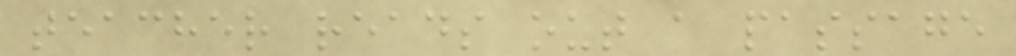teacher reads out a passage
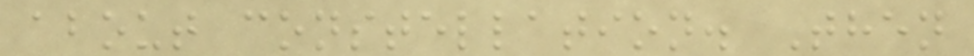about constellation. Then
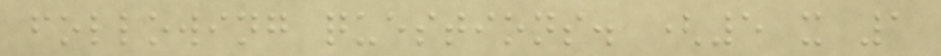following questions. (5 x 1
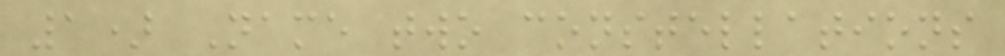1) Name two constellations
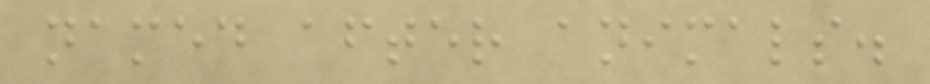named after animals.
